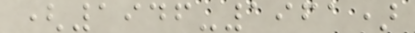(1946-1961)
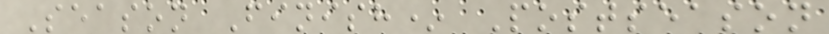Season Finish* Postseason
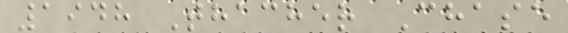1948 Thacher Chase
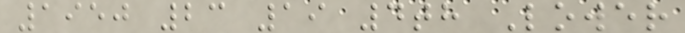1950 23 19 4th Lower
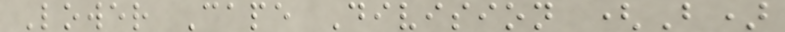Lower Cape Division (B)
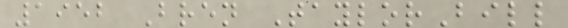1952 Bren TaylorBill
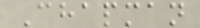Chapman
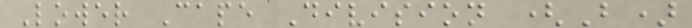Lower Cape Division (B)
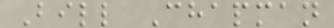Bill Chapman
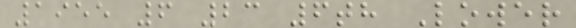1955 6 23 6th Lower
